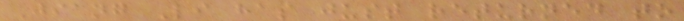Jiang Li has just returned to
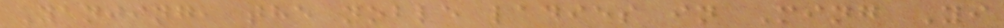Yanjing, the noble ladies in Ming Yi
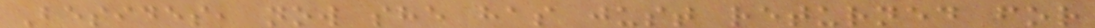Besides, now she has just returned for
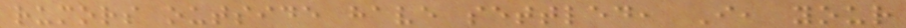rumors outside have settled, I, your
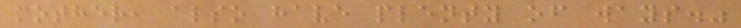mother, also have plenty of ways."
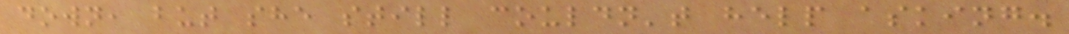down, but she still couldn't help asking.
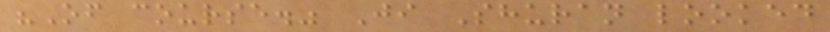"Of course." Ji Shuran looked
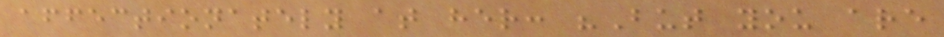affectionately at her: "But you are
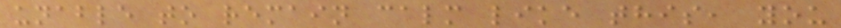unable to remain calm like this, you
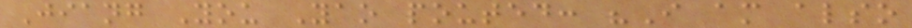Jiang You Yao pouted: "I am also
